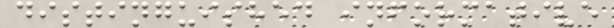distinguished informative
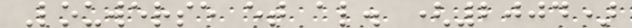Louwerse et al. (2004)
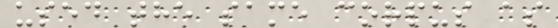used the same corpus as
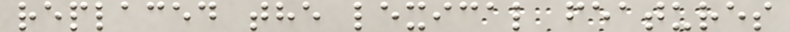replaced the lexical features
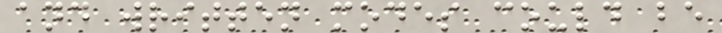and written modes could be
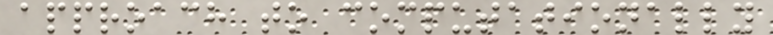approach to computationally
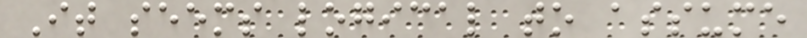It seems logical to assume
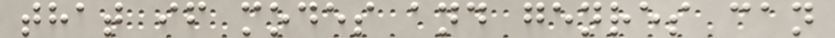that if modes and genres can
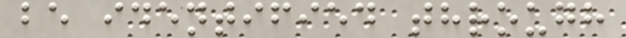be identified through
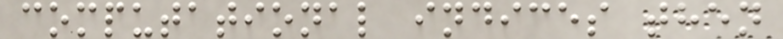computational indices then
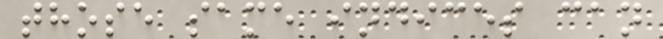those same indices can
